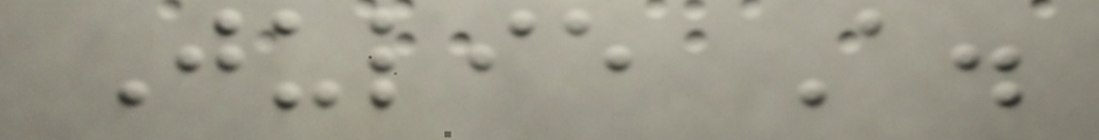Julie A.
